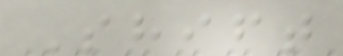Shift
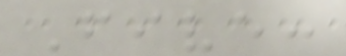Five:
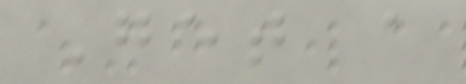Get a
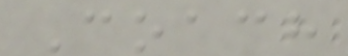Coach
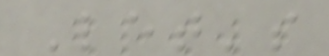Let's
